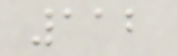112
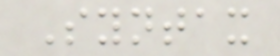Syntax
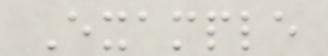Example
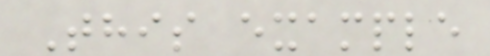This example
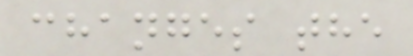changes the
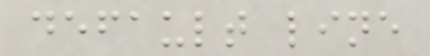default line
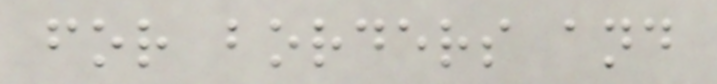for borders and
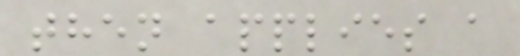then applies a
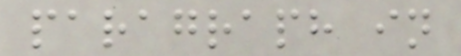paragraph in
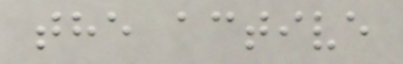the active
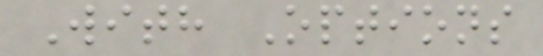With Options
